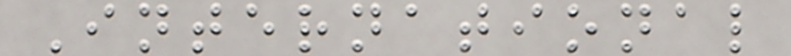International
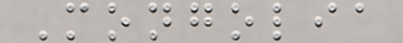Mongolia
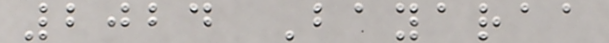2024 Bayaraa
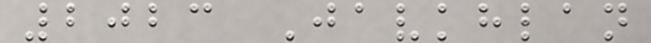2023 Javkhlan
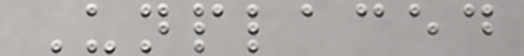Unplaced
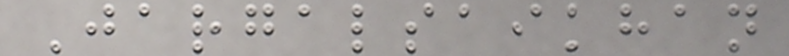Jargalsaikhan
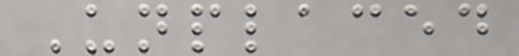Unplaced
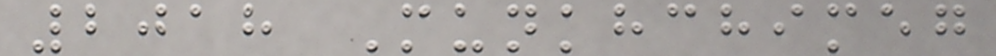2018 Munkhchimeg
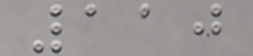110
